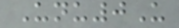Unu0U
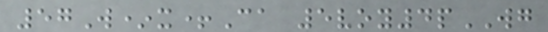57W*x+Ca 5voy4pWG
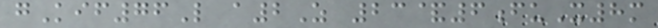gKif76L a2Z 23&6fuX8m
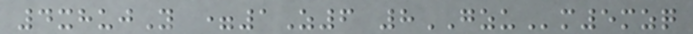4xhujY =1Z6 8GZUm5mzq
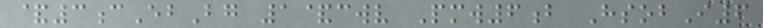&3cEbBg 1&cwv Pmw6b HsobI6
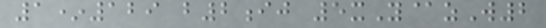1*129 b2ij 5xY@zW2
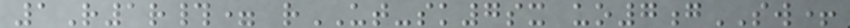1R1r#= rUT-sk7sx uo7gSW+
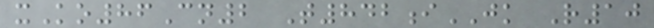xKo86Cn2 T842iJK R10
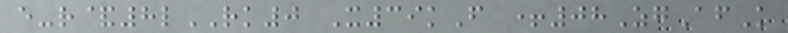e-r&8lRK0 X39kF +08ZgAfK
